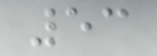53
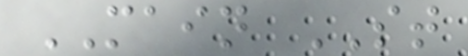MAIN ST
